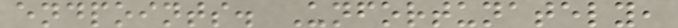endpoints. Unfortunately,
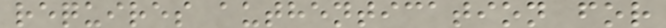requires authentication for
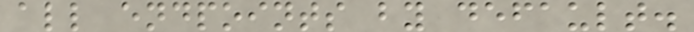all endpoints by default.
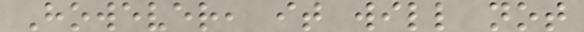However, it will not
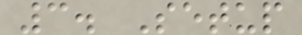3. Setup
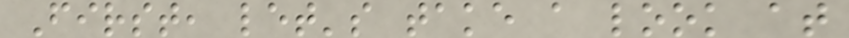First, let's take a look at
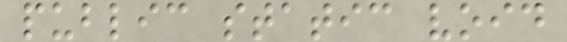public static void
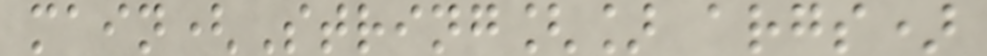main(String[] args)
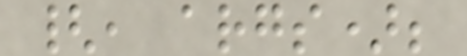{, args);
